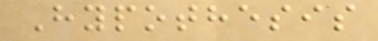Hypothesis
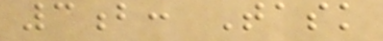3b: Task
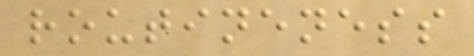routineness
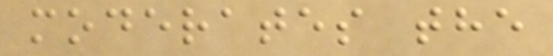moderates the
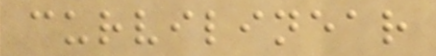curvilinear
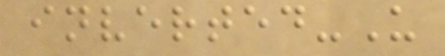inverted-U
